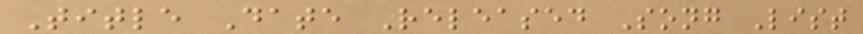Title Date Released Song List
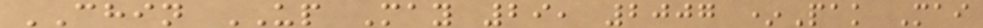CHIN UP May 29, 2007 *Pak Mai
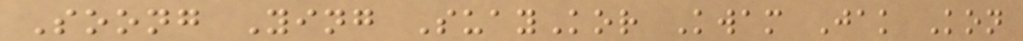Soong Ying SuayKor Kwam Jak Kon
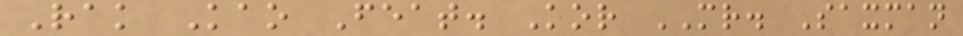Rak Kao Feat. Kor MR. Saxman
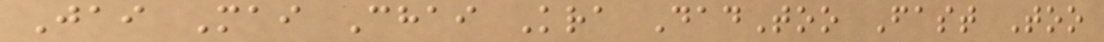Jai Mai Chai Kra DadToo Fast Too
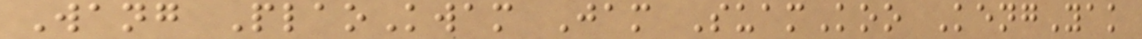Wang PlaoKwam Jam SuamKoo KengYak
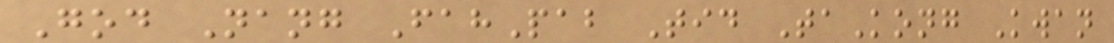God Nang FahPab Tid TaKong Kwan
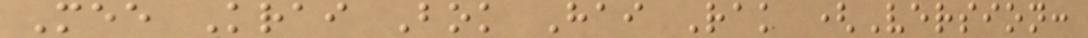Mee Krai Bok Hai Rak (Version:
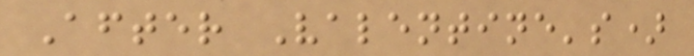After Valentine's)
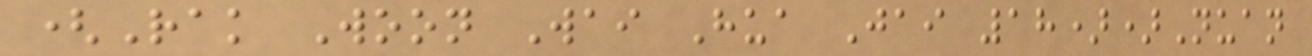(Rak Woon Wai Hua Jai 18))Nuan
